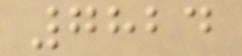7824
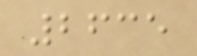2635
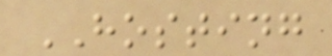HOSTING
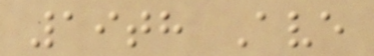19th Ave
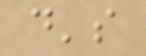d's
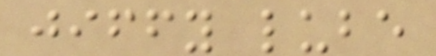jiffy lube
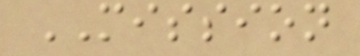MISSION
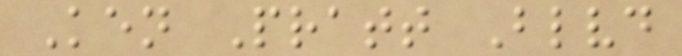Ken Pratt Blvd
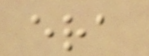era
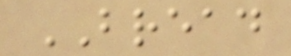BREAD
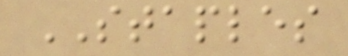STAPLES
